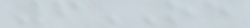6OE
